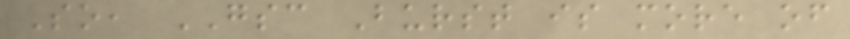So, GSC Burst is more of
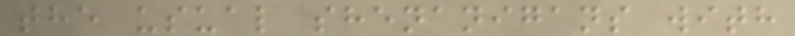the usual shenanigans with
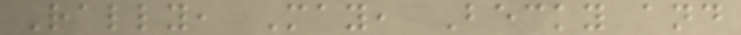Rally, May, Becky and
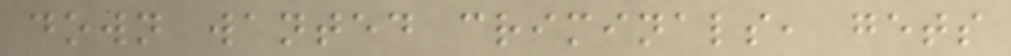down wanted criminals, gets
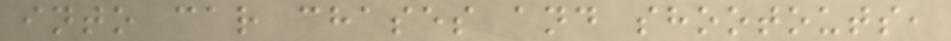into car chases and shootouts,
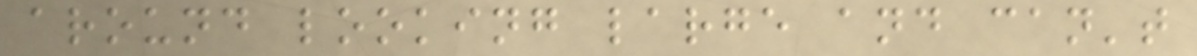around looking large and can't
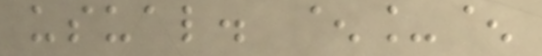usual. ^_^
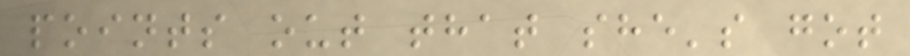points out that she's got
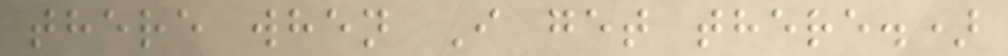there when I get there.)
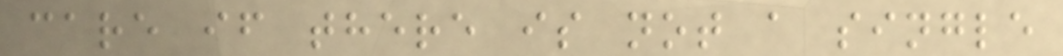care if there is not a single
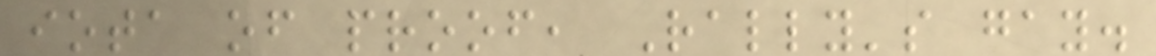iota of proof, Rally's gay.
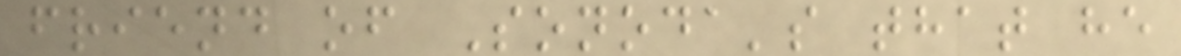friend of Sonoda's that he
